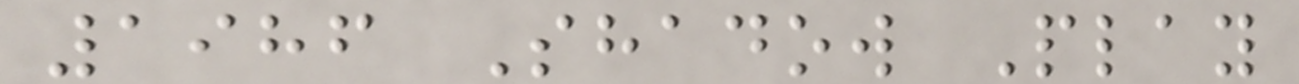1986 Shadow Play
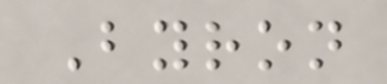Byron
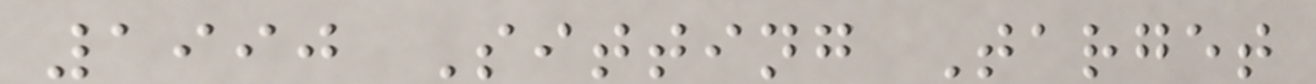1990 Sitting Target
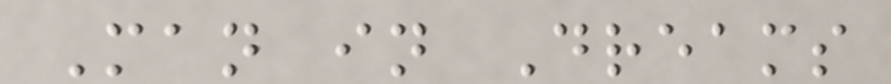Man in Dreams
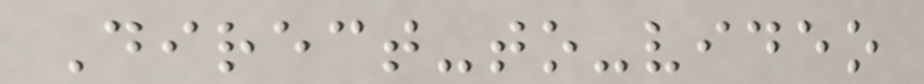Direct-to-video
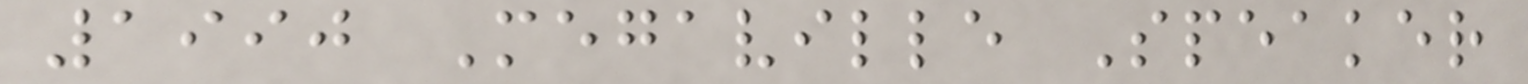1990 Megaville Speaker
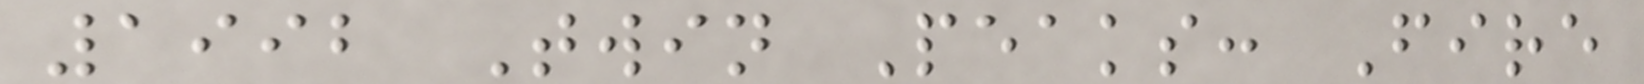1992 Twin Peaks: Fire
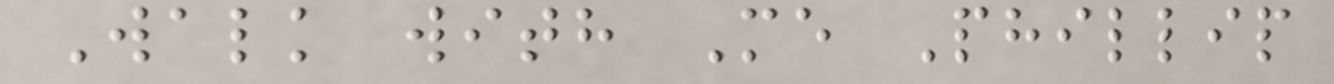Walk with Me Phillip
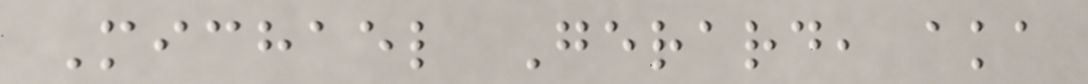Michael Gerard, aka
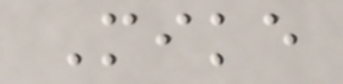Mike
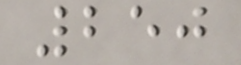250
